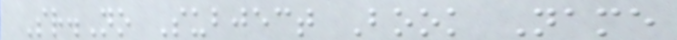Sr.No Subject Book Name
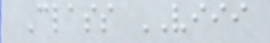Class VIII
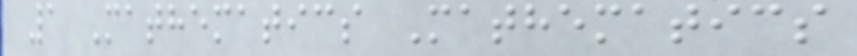1 Mathematics Mathematics
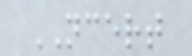NCERT
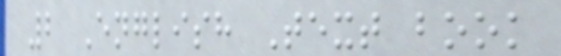2 English Text book
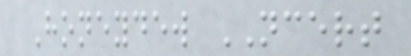Honeydew NCERT
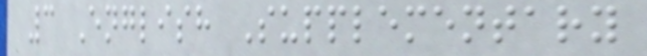3 English Supplementary
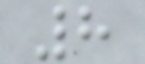8
